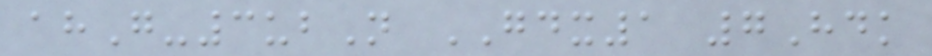ahG-3ubN GDX1 7Hdk
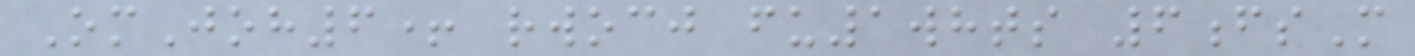OmJoh6+ rwocj fu1whts 6fsM
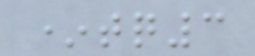*tq3
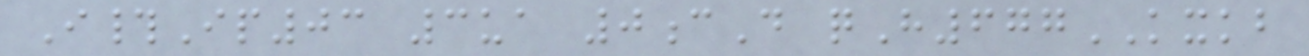I#Ip03 3ua 0cD qH677KXKB
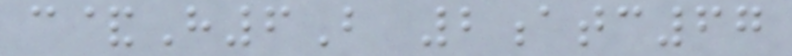c&H6B 2atc67
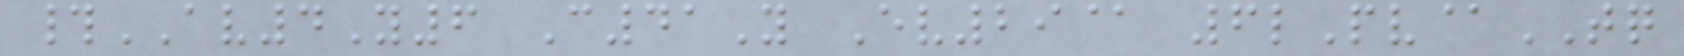#AV4Y6 C41Y Ev29@ 6lPv@TQ
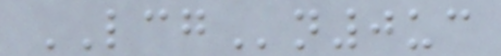LCGn0uc
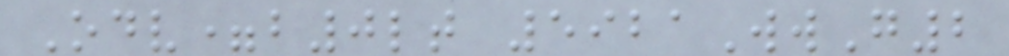Odv=b0lt 5921WwG2
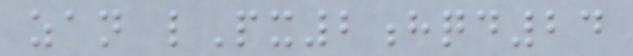zan lPx2hqd24
